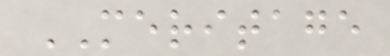MERITAGE
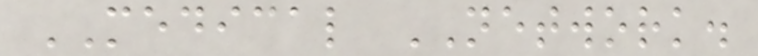MEDICAL NETWORK.
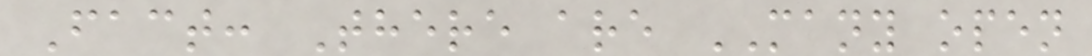Fact: There are MANY open
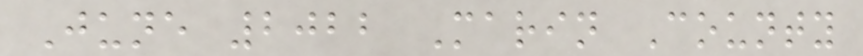June 2022 Marin County
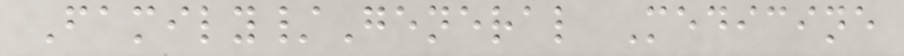Family/General Medicine
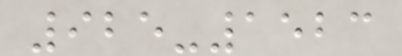925-1523
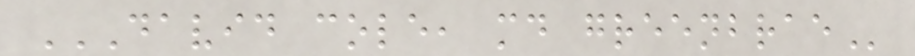DAVID COLE, MD GREENBRAE
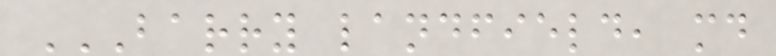BARRY LANDFIELD, MD
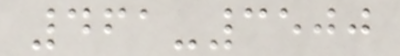461-3500
